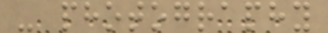- photography
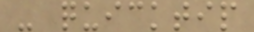- quicktip
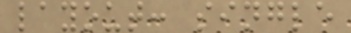layout: single
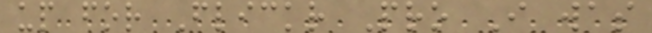up for Flickr Pro I was
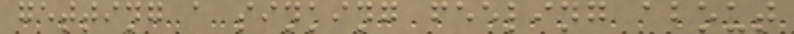getting a sinking feeling about
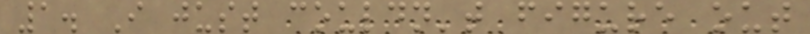1. I just couldn't figure out
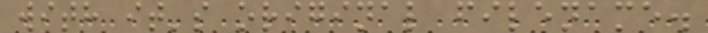with it's original filename.
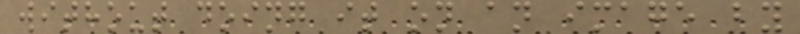without doing it on an image by
